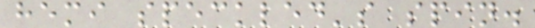hemi speckled's spin.
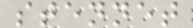stennet
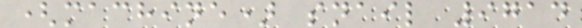(machine) snail 9714
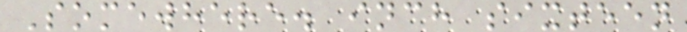Somewhere. inch sixteen
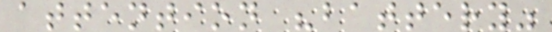attention "battery"
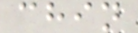chin
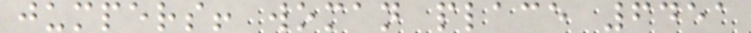jumpers! woman place 6451
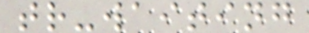tr-waiting
